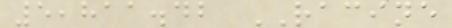5,811.42 RACINE
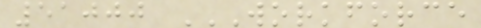51000 WORKFORCE
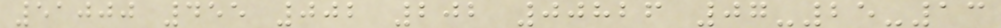51000 455 002 202 00826 07-25-13
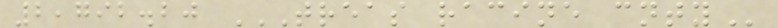2,792.20 TREAS RACINE CNTY
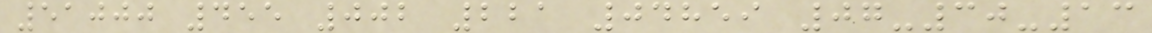51000 455 002 221 04859 07-30-13
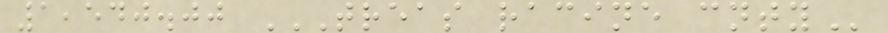1,540.00 TREAS RACINE CNTY
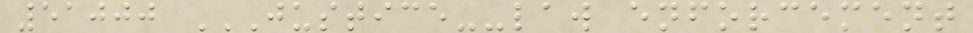51000 JUSTICE--LAW ENFORCEMENT
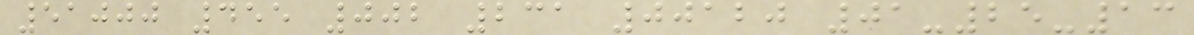51000 455 002 231 00120 01-25-13
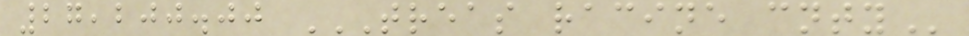27,200.00 TREAS RACINE CNTY
